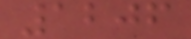1206
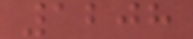1208
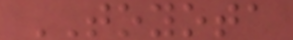TOYOTA
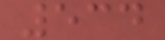534
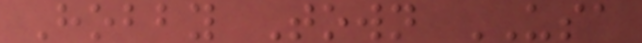Hobby Town USA
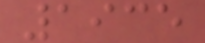1935
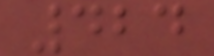424
